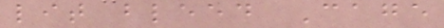lit bleed Cage
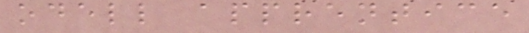odell apprentice
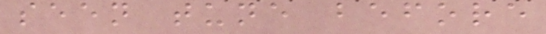seen tune before
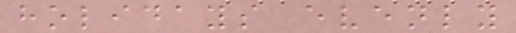holidays evenly
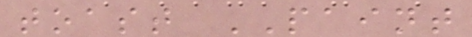toast PAINT
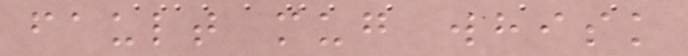fault mug whisk
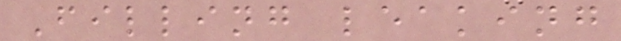Filling leaking
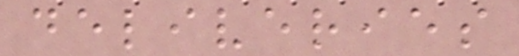deliveries
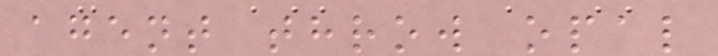agent throw opal
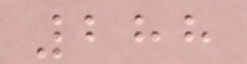288
